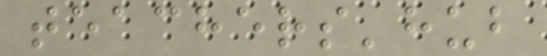teachers'hub
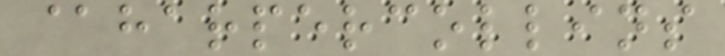@harpercollins
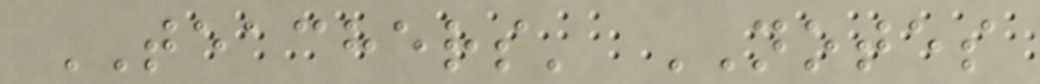TEACHERS' NOTES
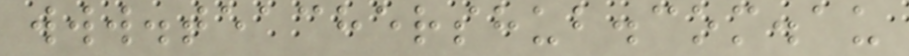www.teachershub.com.au
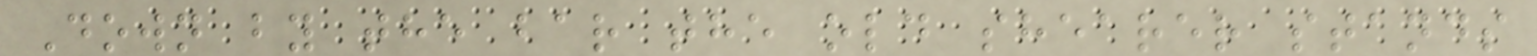Down by the bar the old shearer stands
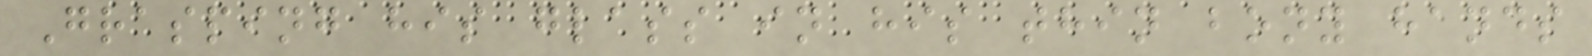Grasping his glass in his thin bony hands
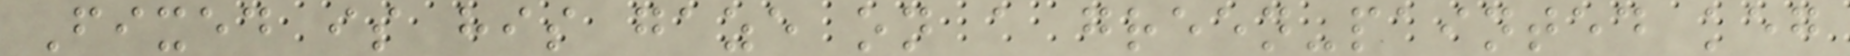Fixed is his gaze on a green-painted keg
